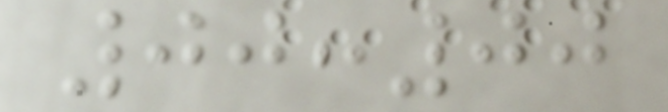00:00
